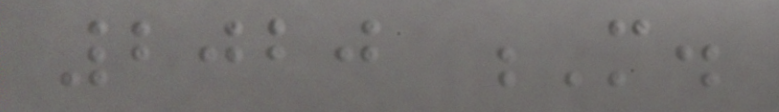2020 M.
